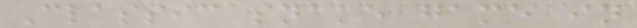Classic snake game in
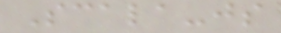Scala-js
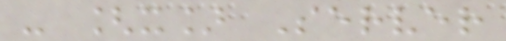- [x] Server
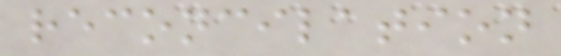reconcilation
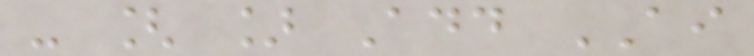- [ ] Add AI
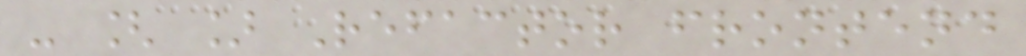- [ ] Refactor frontend
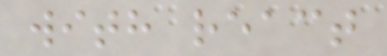with react
